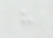h
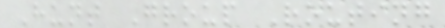Hunt Group Routing
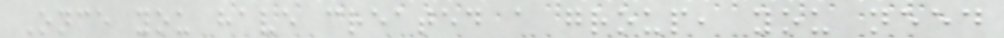Once you have created a group, you need
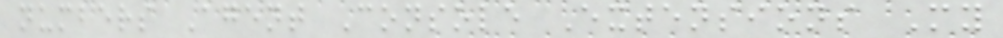numbers Agent Console Extensions My
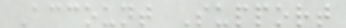Account Support
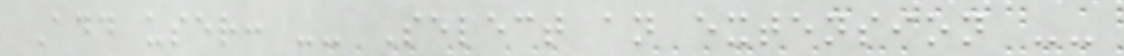Add user: -- Select an extension --
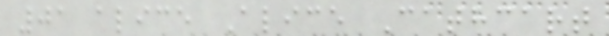01 alice Alice Cathcart
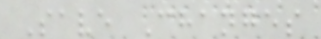Save Changes
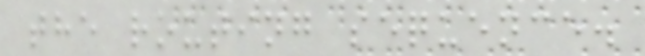the routing sequence.
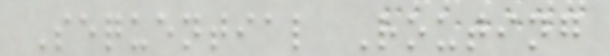Sequential Routing
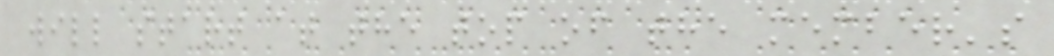will start at the top of the member's
